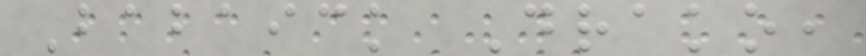Babaick Drako,
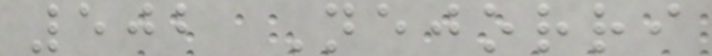502 Nejorri
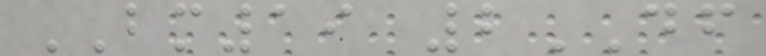BM19 2DF
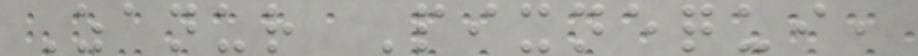Zanur Pixnequi,
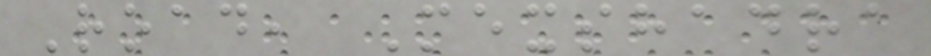Road, Mexshadra
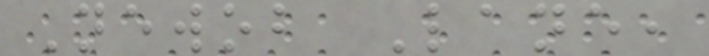Newob Lane,
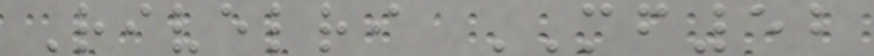Rivelri MF52
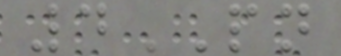4PN
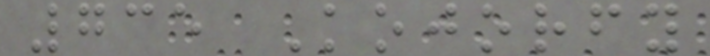735 Kojorfy
